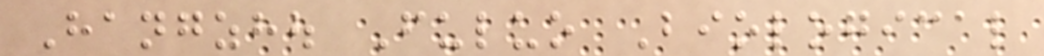Hangzhou Fuluo Biological
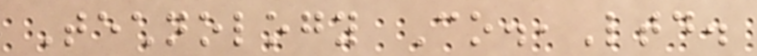Technology Co.,Ltd.
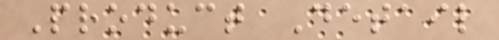Product Detail
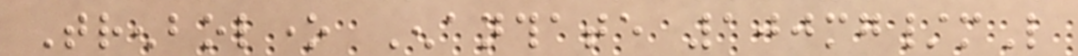Trenbolone Enanthate 100mg/mL
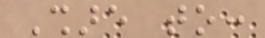Share to:
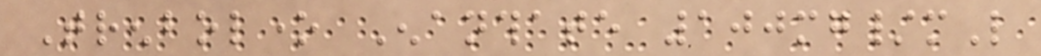Trenbolone Enanthate 100mg/mL
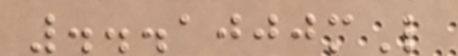...1000mL
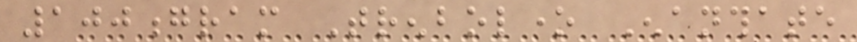100gram Trenbolone Enanthate
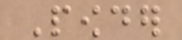Powder
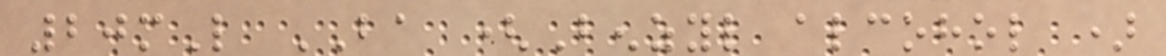20mL BA (Benzyl alcohol )
